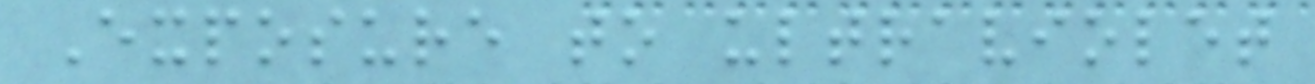Exposure to ultraviolet
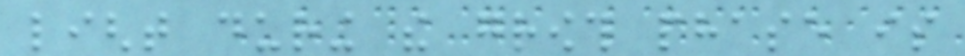light during the growth phase is
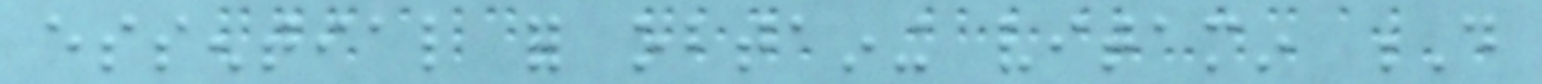essential for obtaining vitamin D
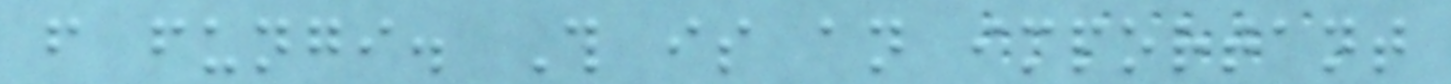from fungi. This is an important
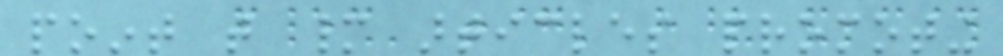point that many articles promoting
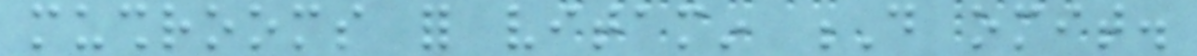mushrooms for vitamin D omit.
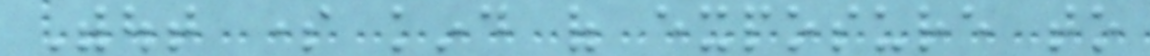Without some kind of exposure to
